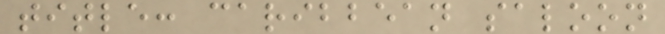title: caribbean saloon
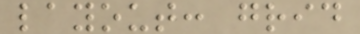layout: grid
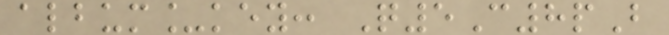album_key: Q5C8pB
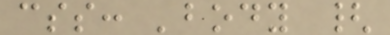css: 'body {
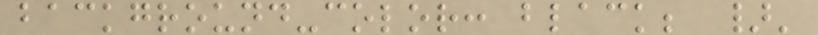background-color: black; }'
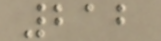212
